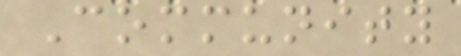Community
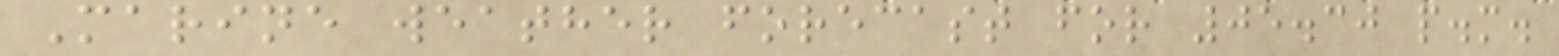Marine weather forecast for 05.30 p.m.
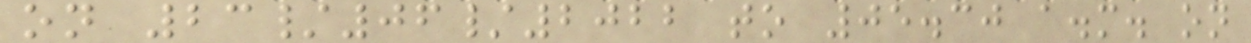on 23/06/2022 to 05.30 a.m. on
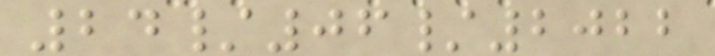24/06/2022
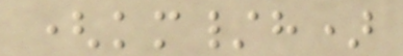(km/h)
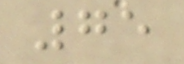75
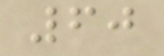60
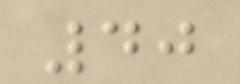40
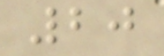20
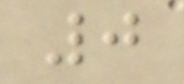0
